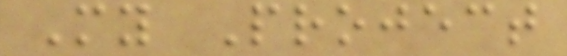My Project
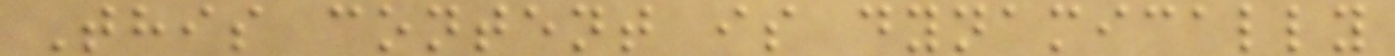This content is dynamically
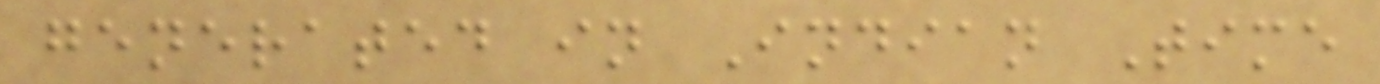generated in Indian Time
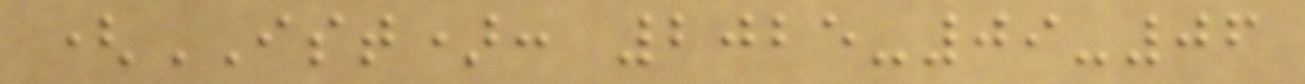(IST): 2025-09-06
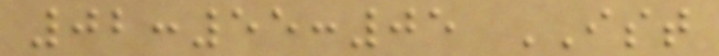02:55:05 IST
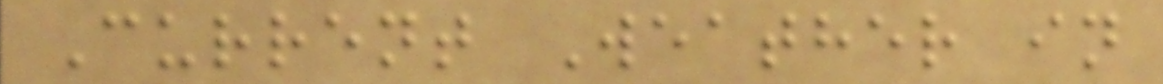Current Weather in
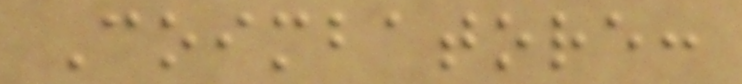Coimbatore:
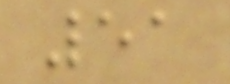51
